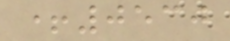+0530
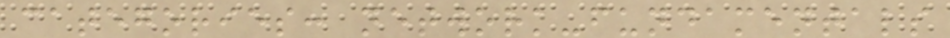categories: network-fundamentals
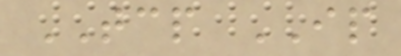TCP IP
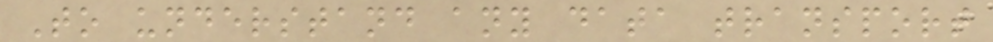To understand any data transport
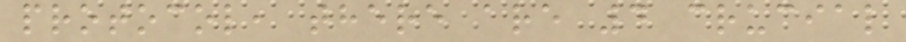protocol, there are 4 crucial
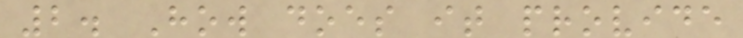2. How does it provide
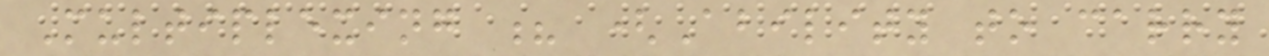Multiplexing ? (Ability to carry
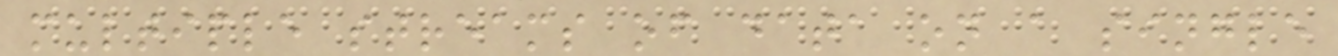multiple streams of data on a single
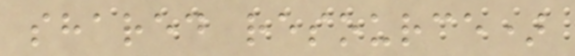shared resource)
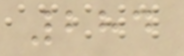284
